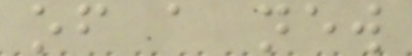of a new
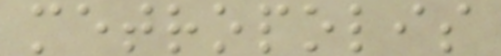metropolis
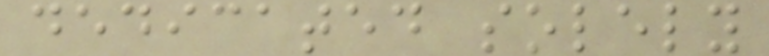dedicated solely
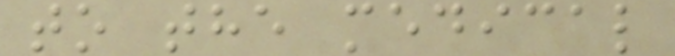to the medical
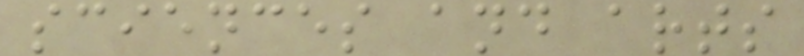sciences and arts
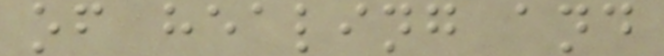of healing and
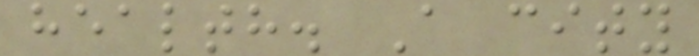health. A city
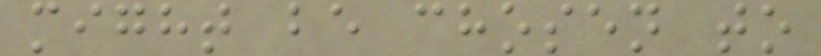might be chosen to
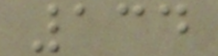134
